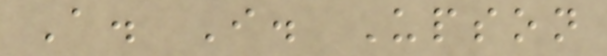A. I. Upson
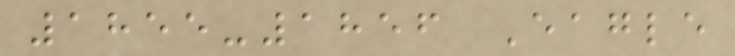1855-1856 Eagle
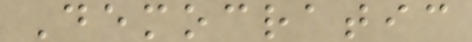Democratic
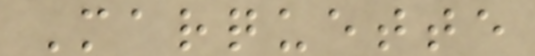Marquette
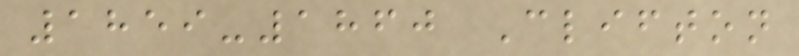1859-1860 Clifton
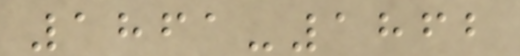1861-1862
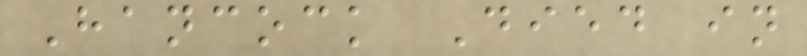Hancock Died in
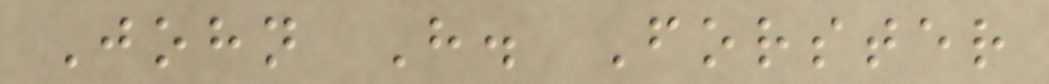John H. Forster
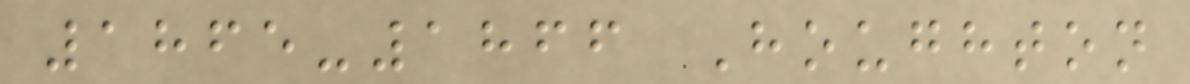1865-1866 Houghton
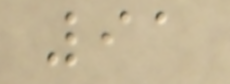91
